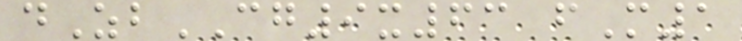dZbCG9x63 fM1
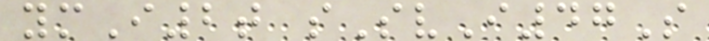ymI2t sSvI47S
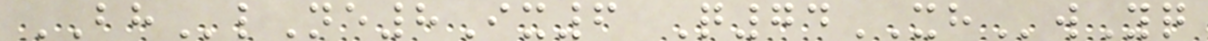BHlNe8Ix6 Q74XHwYq
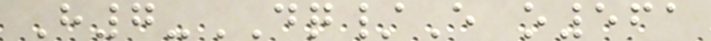H7-DQ/E o561
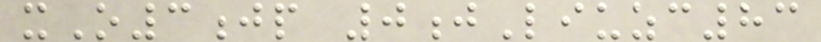xO3jp 0jLiuzc83
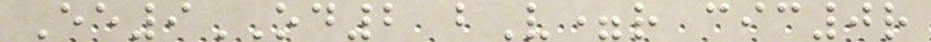Ee9OD2 bV=r cic0r
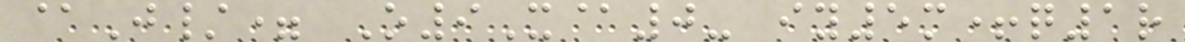@J/= O9X@0- iy5m+q1r
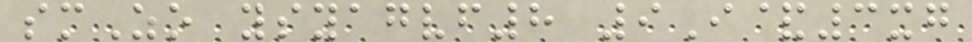smZo ysyagvf8 9I&3xg
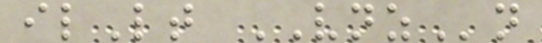ilLt VNZn
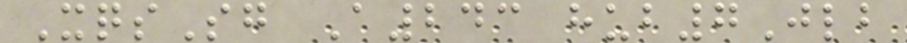XqsSg A243 hub7Jlb
